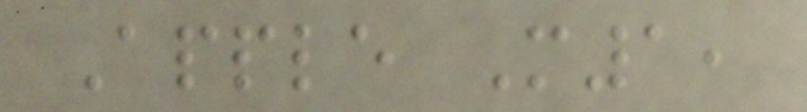Apple M1,
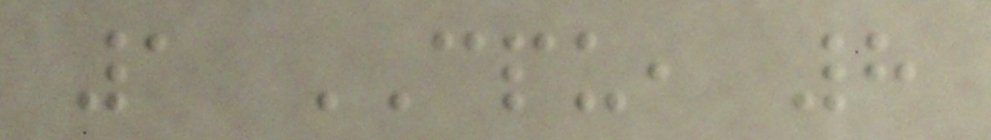1 CPU, 8
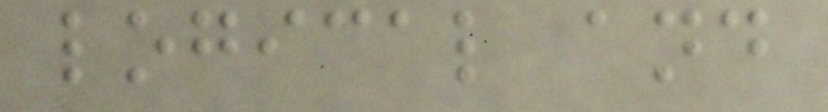logical and
